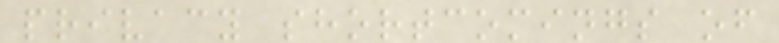privacy shortcomings of
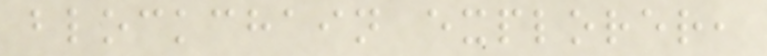blockchain explorer,
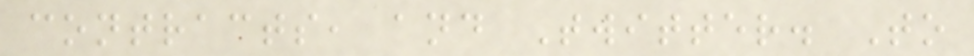contracts, and Twitter. To
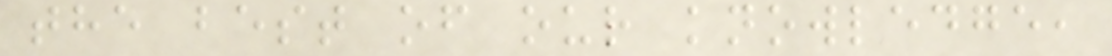the best of our knowledge,
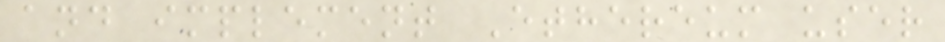and implement Ethereum user
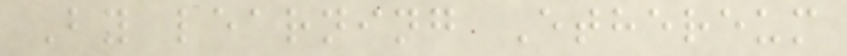By learning Ethereum
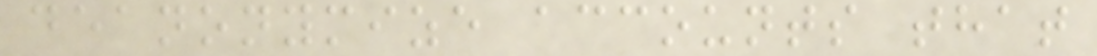deanonymize accounts that
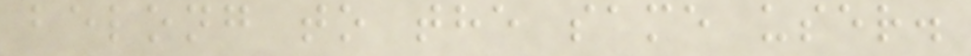belong to the same user.
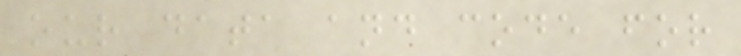our data and code for
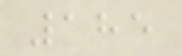185
